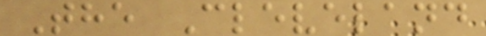The Cleveland
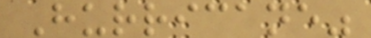Hurricane"
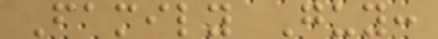Family Guy:
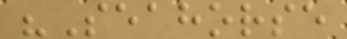"Seahorse
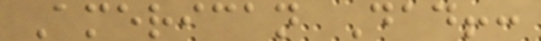American Dad!:
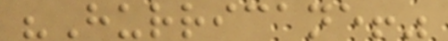"Hurricane!"
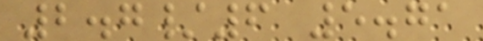2.7/6 5.71
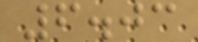6.03
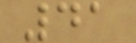41
